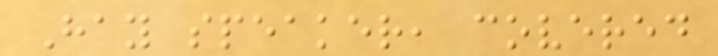Hay speaker, covered
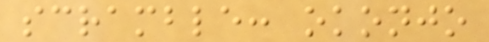scramble: okonjo
